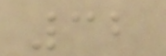32
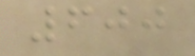600
